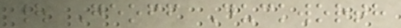| Geoff Duckworth
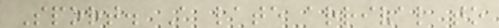Sport. A late arrival to
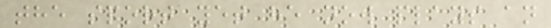the sport yet he now plays an
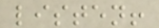listen!
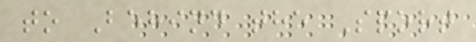to Behind the Sport
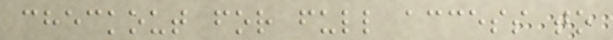checkout for full access to
